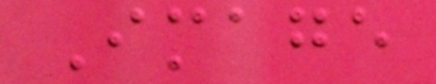Image
